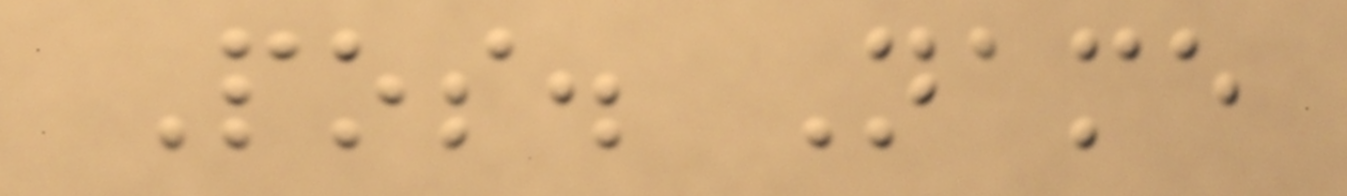Pos. Name
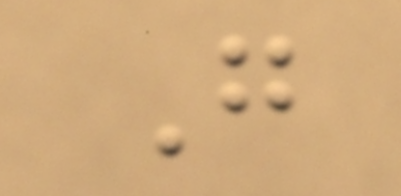G
